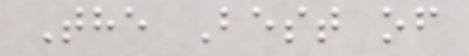The Best of
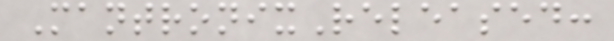MantronixReleased:
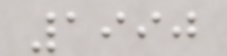1990
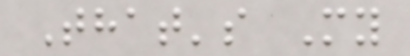That's My
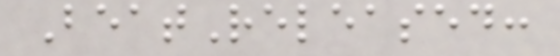BeatReleased:
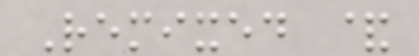Remixed &
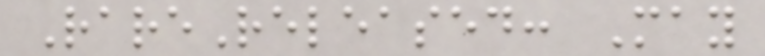RareReleased: May
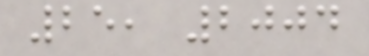25, 2004
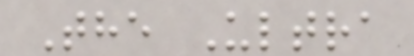The Ultra
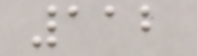112
